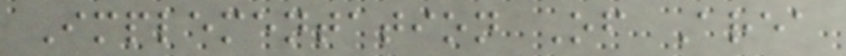Implementation Of Area
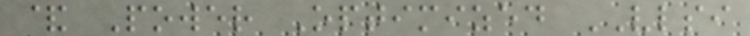& Power Optimized VLSI
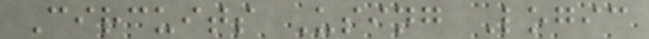Circuits Using Logic
